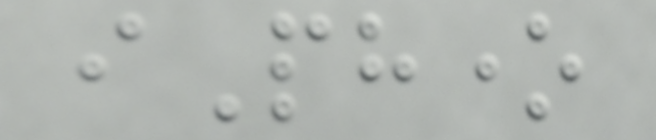iPhone
